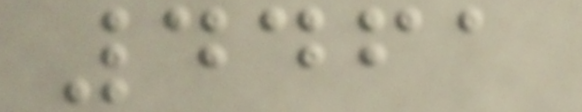4461
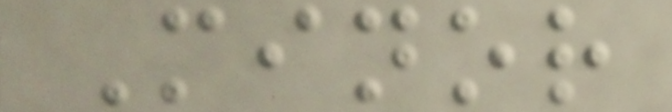Minor
